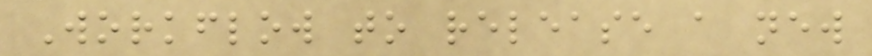Workflow to release a new
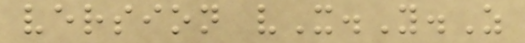version vX.Y.Z
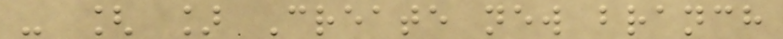- [ ] Create new branch
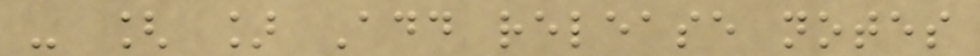- [ ] Add release notes
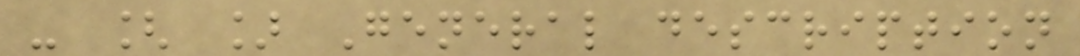- [ ] General description
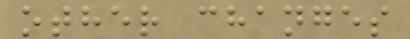other changes
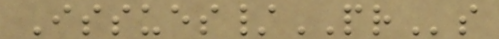Issues/PRs
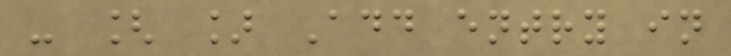- [ ] Add entry in
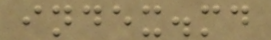index.md
